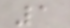1
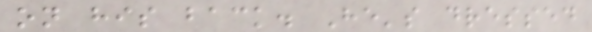on his back. He's dressed
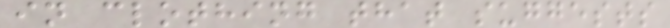in clothing that suggests
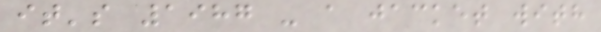it's 1987 - a jacket with
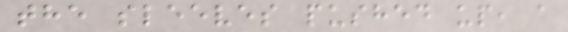the sleeves pushed up, a
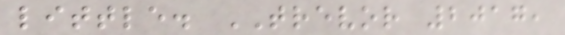little. TREVOR 2017,
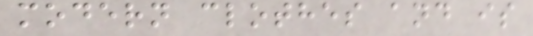modern clothes and is
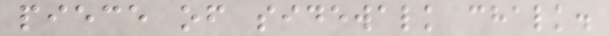piece of sidewalk chalk.
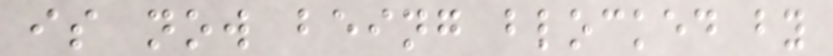is now being blocked by
